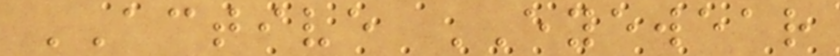ACTIVE EYEWEAR
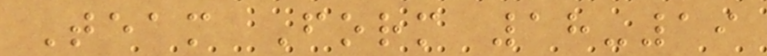Team Form 18-19
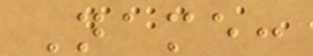Name:
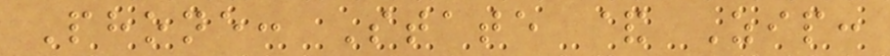Phone: State & Zip:
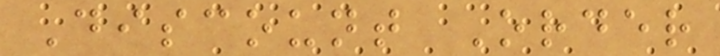Discount Order
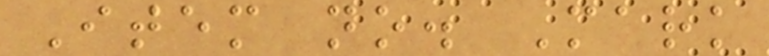Item no. Mark
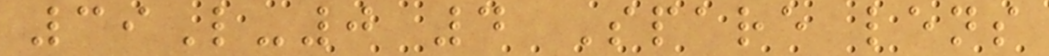39L-0 4 Spare lens
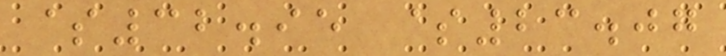$32.95 $23.07
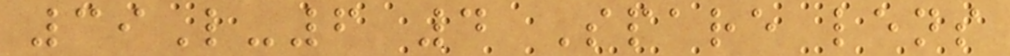39L-6 4 Spare lens
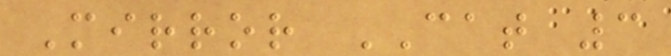Mirror CAT 3
